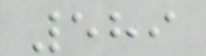589
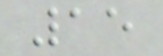15
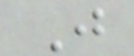J
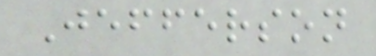Jefferson
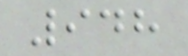948
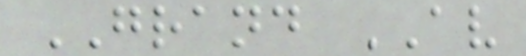GRAND AV
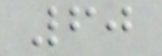60
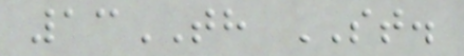13TH ST.
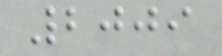2009
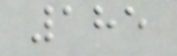185
